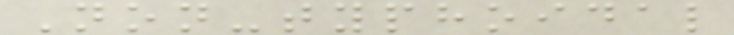Non-typhoidal
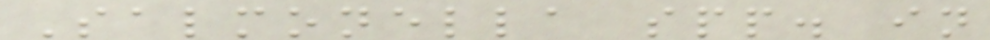Salmonella spp. in
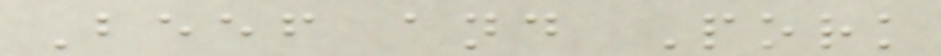Beef and Pork
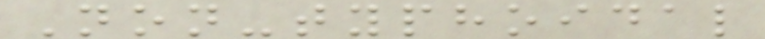Non-typhoidal
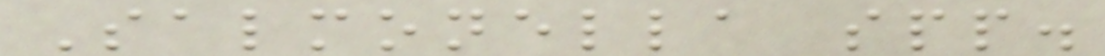Salmonella spp.
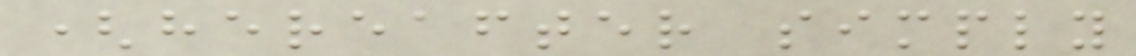(hereafter simply
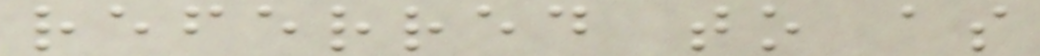referred to as
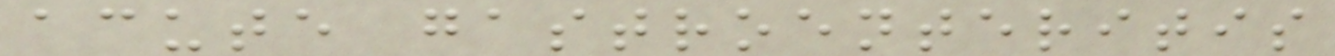acute gastroenteritis
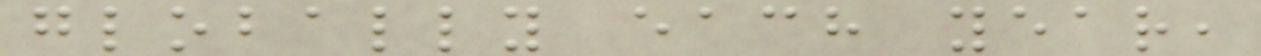globally each year,
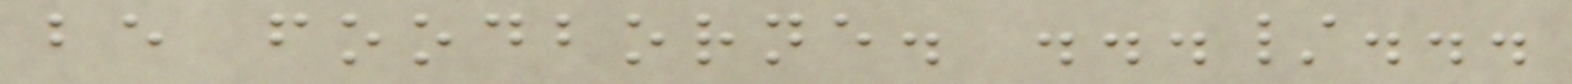be foodborne. .../...
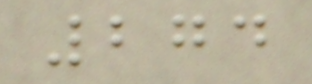274
